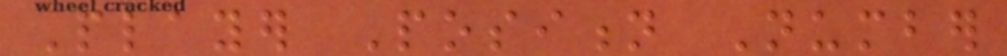Player Position Number
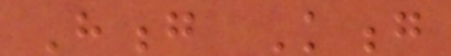Hong Kong
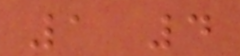1 4
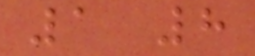1 8
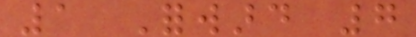1 Forward 7
